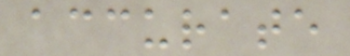accurate
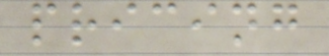pricing
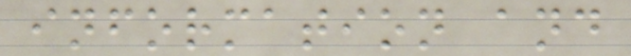information and
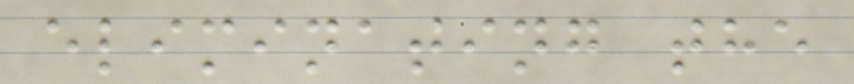eliminating the
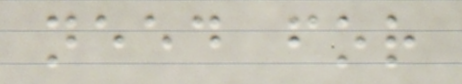need for
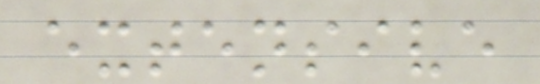extensive
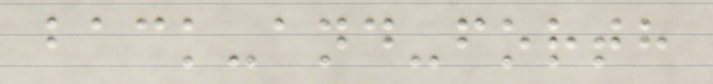back-and-forth
